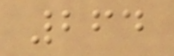264
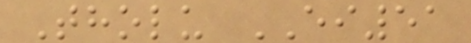Tholu EI51
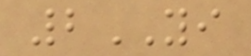2YI
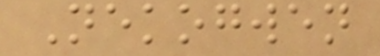Nekogwen
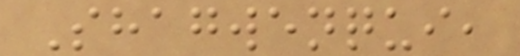Shagwenqui,
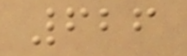626
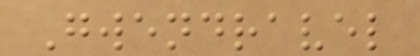Gwendravel
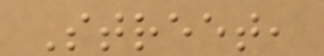Street,
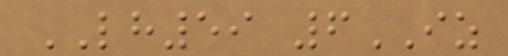LH59 6IZ
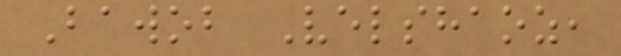Bawob Velshaoz,
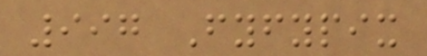997 Fyfypix
